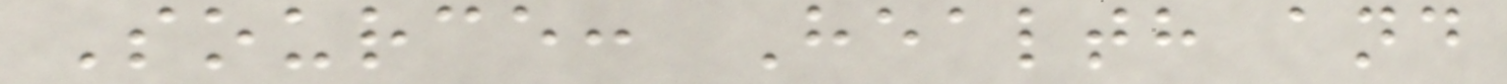Source: Health and
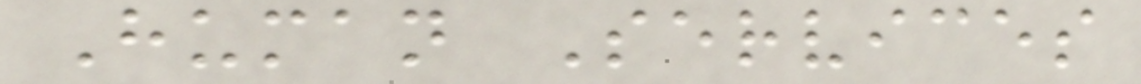Human Services
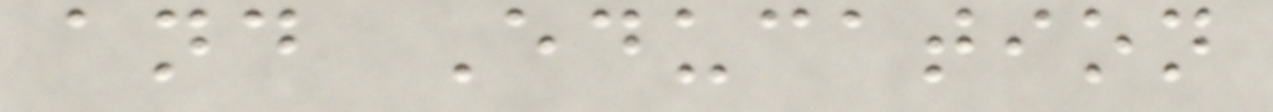and Education
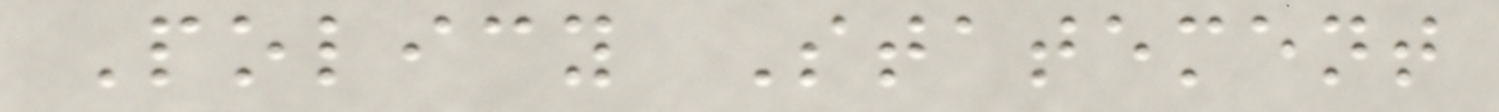Policy Statement
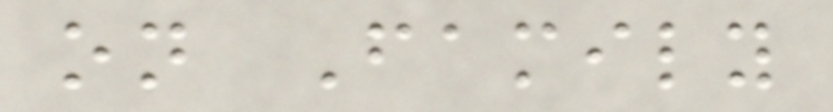on Family
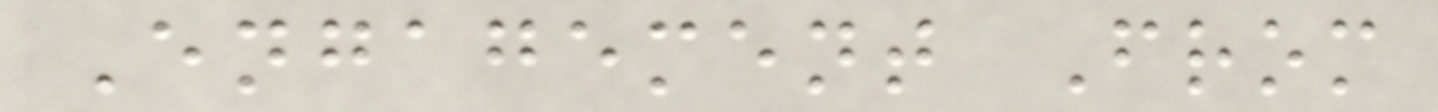Engagement From
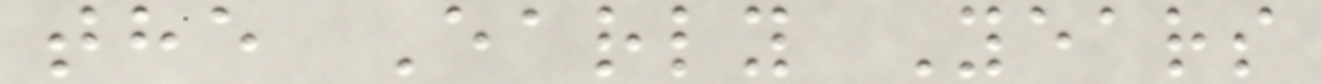the Early Years
